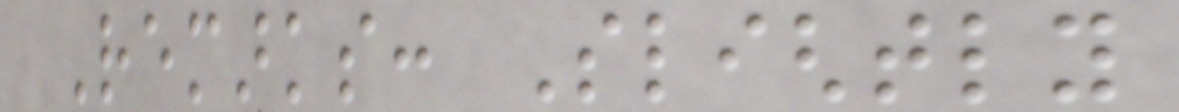Remarks: Slightly
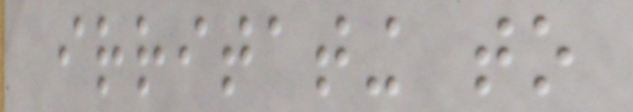irritating to
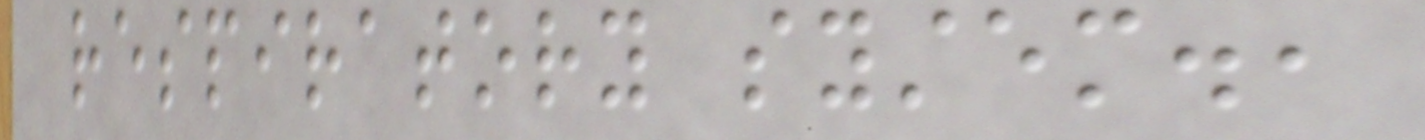respiratory system.,
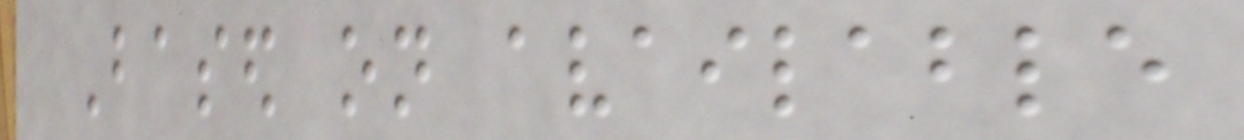Based on available
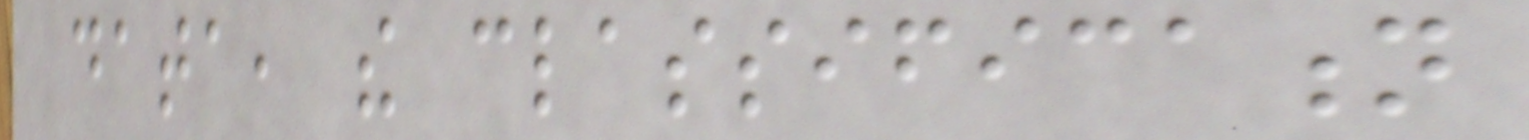data, the classification
